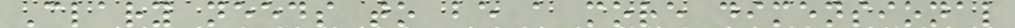Clary needs to be a more dimensional
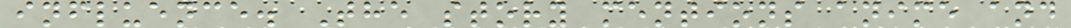influence. The story mentions anime and
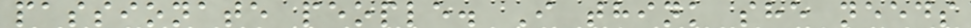passionate people. I think she needs
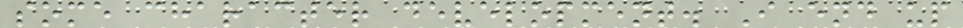some character development. I end up
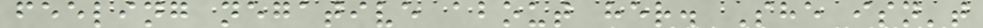feeling negative about her. She isn't
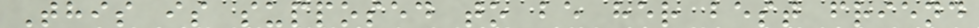This is supposed to be her best friend
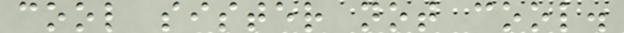cool sister not cool.
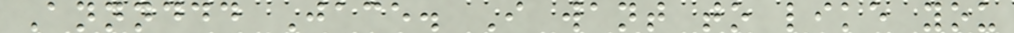Annnddd Jace. I want to like you
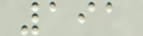191
